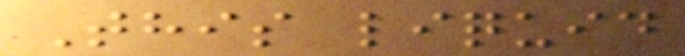This liquid
